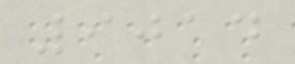9014
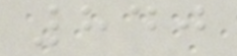840
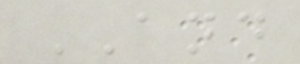AND
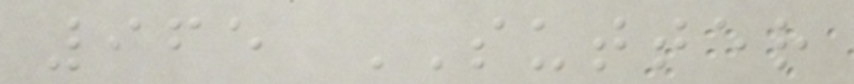965 SUTTER
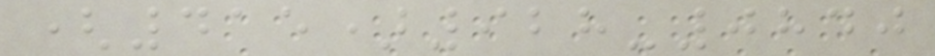(415)928-0840
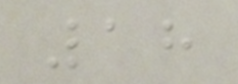18
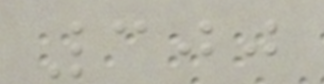300
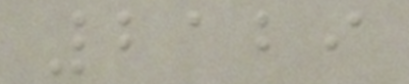2129
